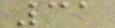31
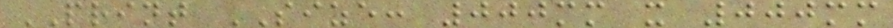PRINT SIZE: 000mm x 000mm
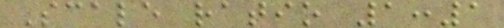Scale ratio 1:1
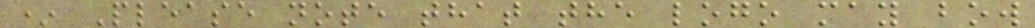* Please note that the logo may bow
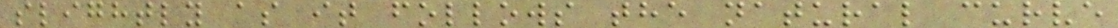slightly as it follows the natural curve
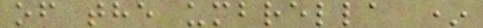of the umbrella *
